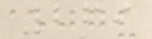269
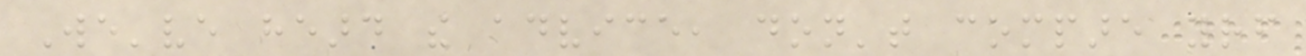We've heard the advice, don't compare yourself
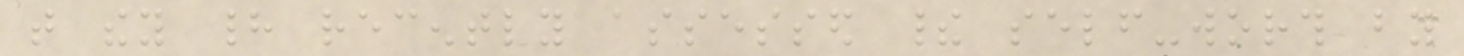that they had recently assessed their self-worth by
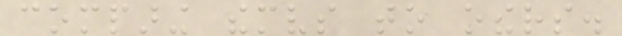comparing themselves to others.
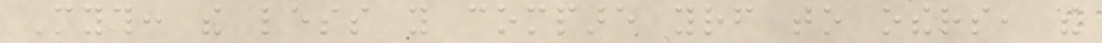Myth: the less you compare yourself to others, the
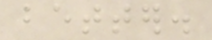better.
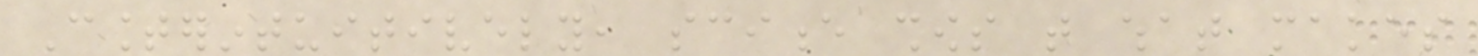Counterintuitively, science shows that what makes
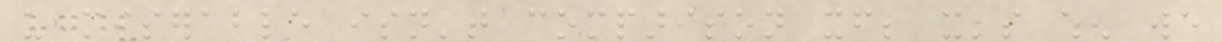us miserable isn't comparison itself; it's when we
